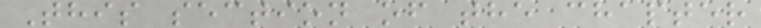This section of the chapter
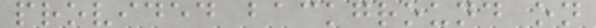provided background on
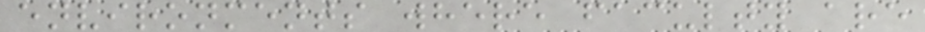environments where faculty are
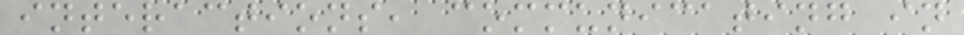interactions, communicating in
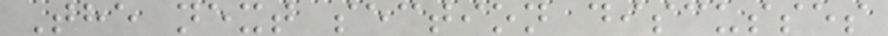The next section discusses
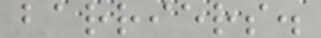barriers.
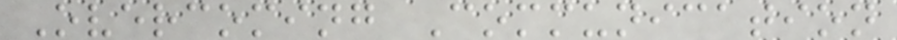Overcoming Communication
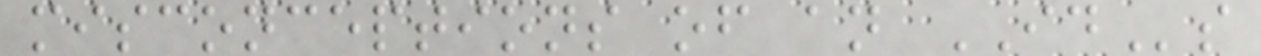misconceptions of an IDs
